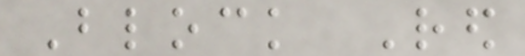Block Red
